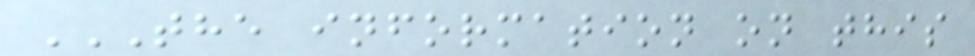THE INFORMATION ON THIS
